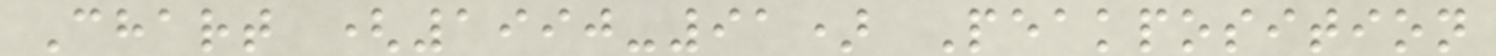Chart (1990-91) Peakposition
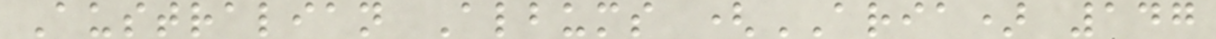Australian Albums (ARIA) 147
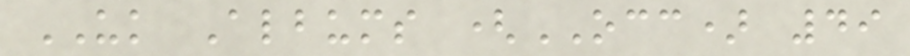UK Albums (OCC) 49
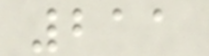211
